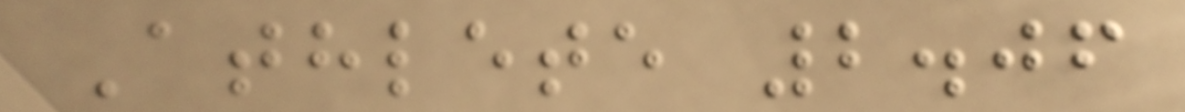Athlete 2.06
